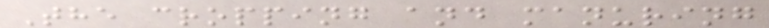The cropping and manuring
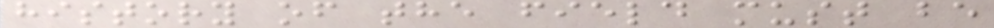history of the field must be
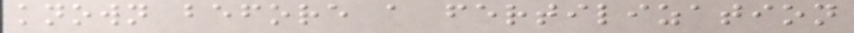known before a fertilization
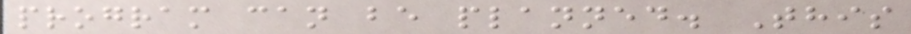program can be planned. This
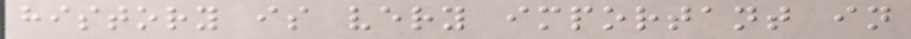history is very important in
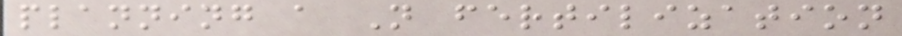planning a N fertilization
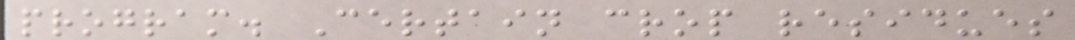program. Certain crop residues
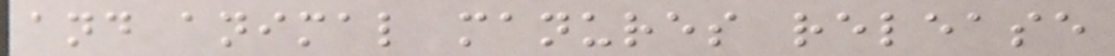and animal manures release
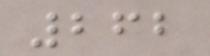262
